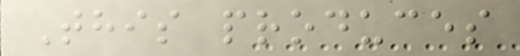This produces
